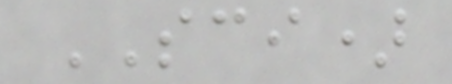SCI)
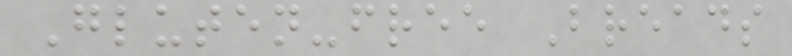Gluten-free Breads
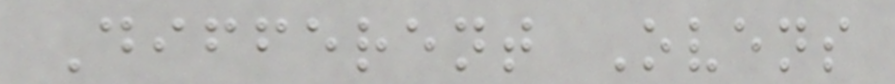Different Ovens
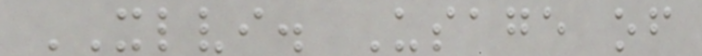XLVI. Usage of
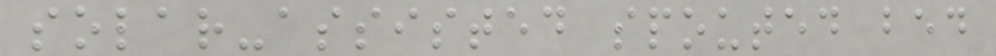solar-assisted spouted bed
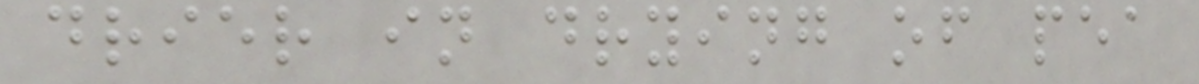drier in drying of pea
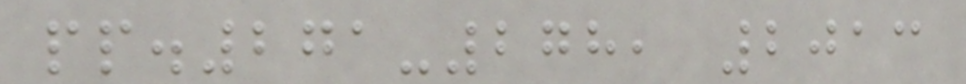pp.271-278, 2013
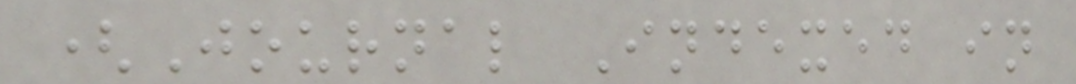(Journal Indexed in
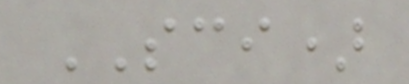SCI)
